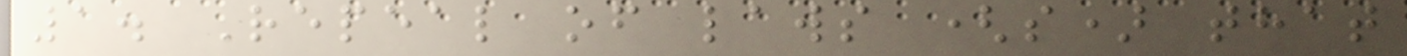1. Repeal of laws (s) that
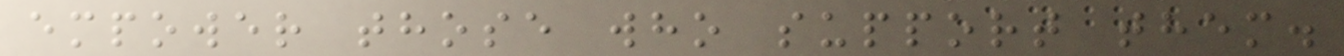empower those who support them.
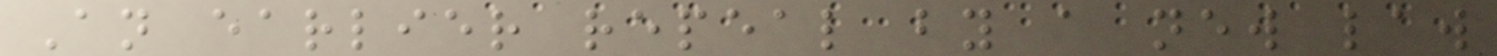An earlier repeal by a new law
